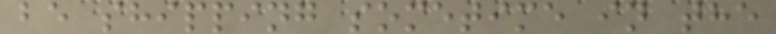be shipping sometime in the
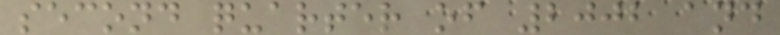second quarter of 2002 and
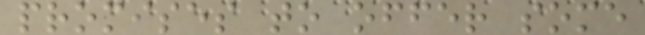promises to offer some
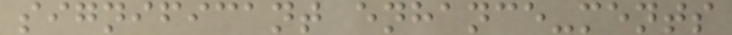significant enhance-ments
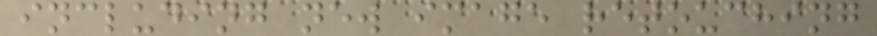including new image retouching
